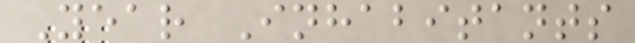Year Inhabitants
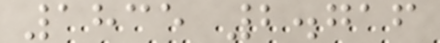1835 2.716
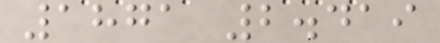1871 2.419
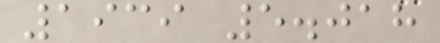1939 5.018
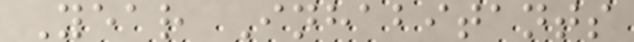Year Inhabitants
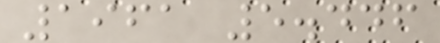1961 5.446
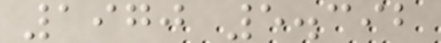1970 5.392
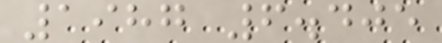1987 6.405
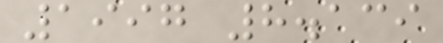1997 8.139
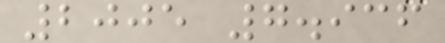2005 7.936
